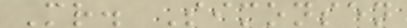Mr. Simonsen
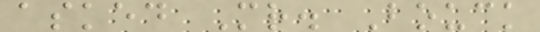asked Mr. Bouck
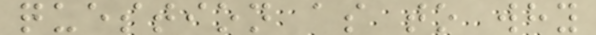question as to why
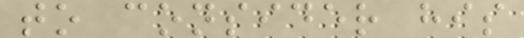to consider his
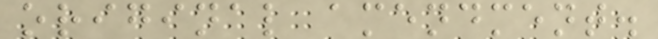original amendment.
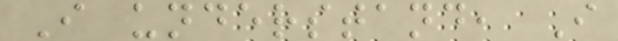I understand, I
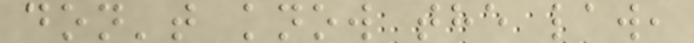don't know the law,
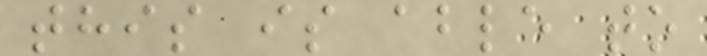this is able to
